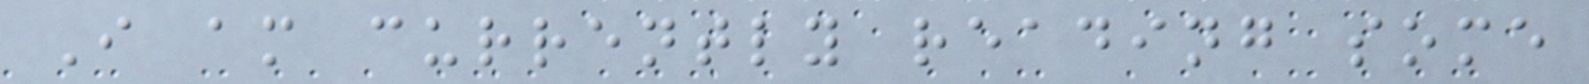I am currently reading some
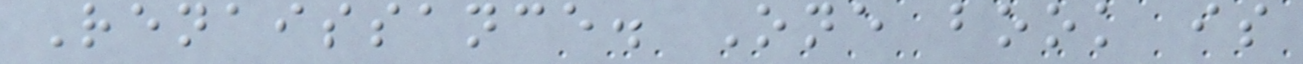Renaissance. One book is
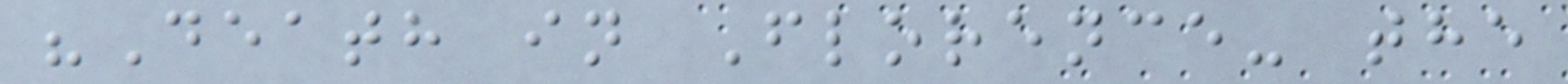"Death in Florence- the
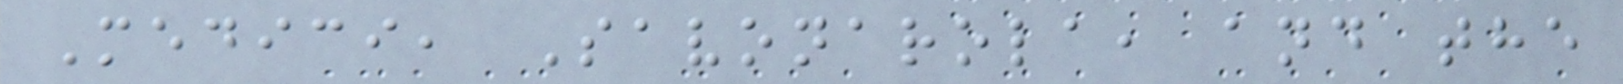Medici, Savonarola, and the
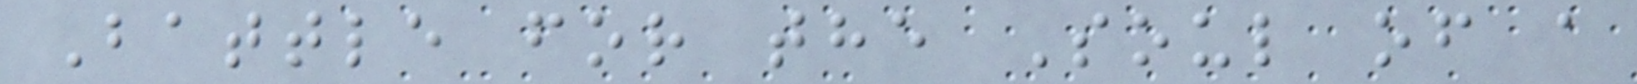Battle for the Soul of a
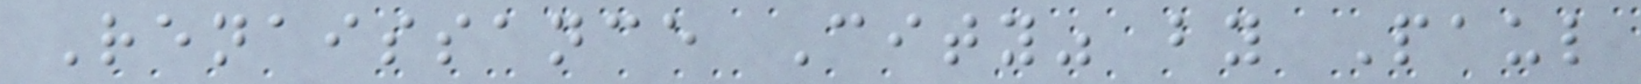Renaissance City" by Paul
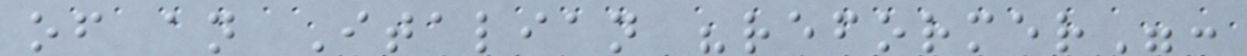of an Italian "reformer":
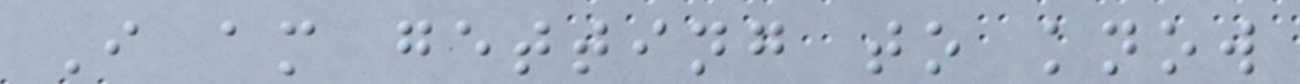I am getting to know
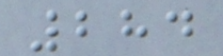284
